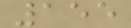155
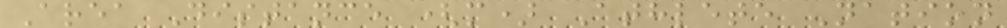Area Distance (m) Athlete Nation
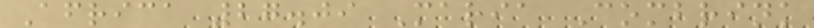Africa 27.09 Maria Combrink
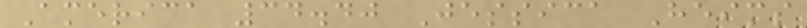America 34.40 Jessica Heims
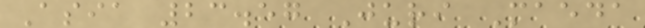Asia 23.57 Juri Maeda
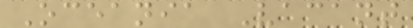Oceania Vacant
